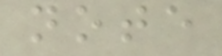note
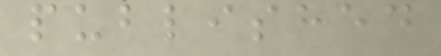published
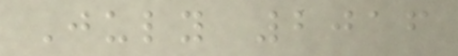July 2016
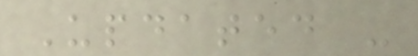Updated -
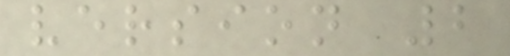version 2
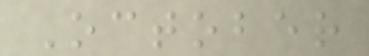October
